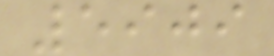5909
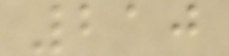210
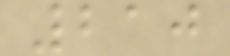210
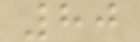80
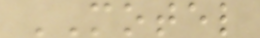MOTEL
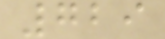729
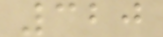320
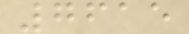7615
